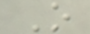O
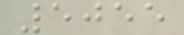5055
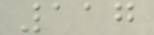117
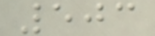503
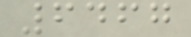6467
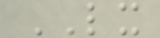LX
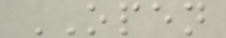OPEN
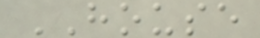HOUSE
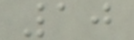10
